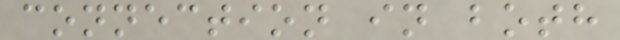connection in both
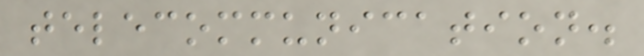telecommunication.
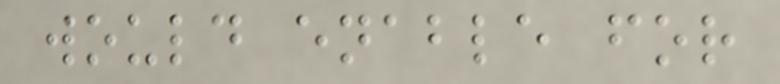would enable for
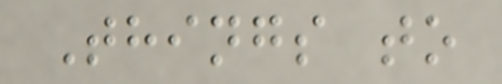Things to
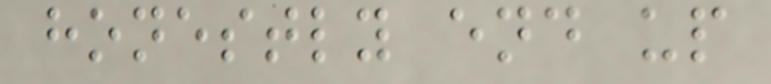honestly end up
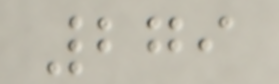279
